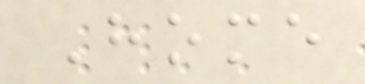Home
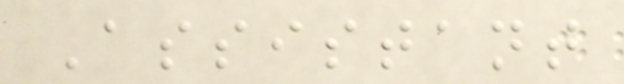Assistant
